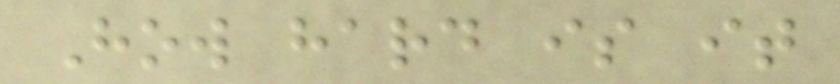How hard is it
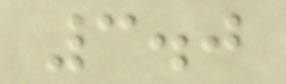3.0
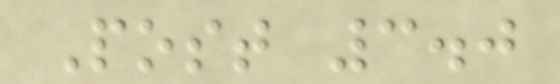Post 3.0
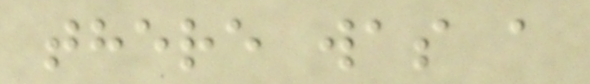there was a
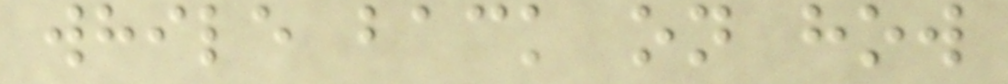while back on how
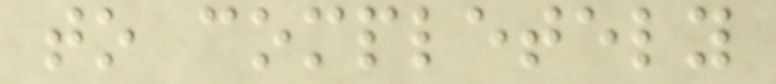to completely
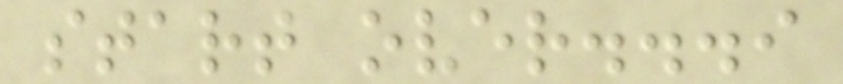start over...i
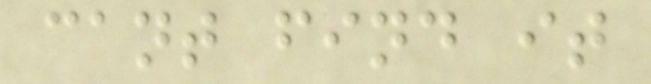cant find it
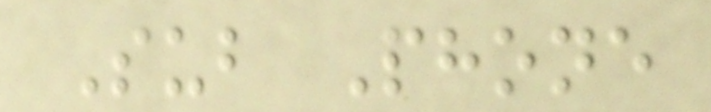Sub Phone
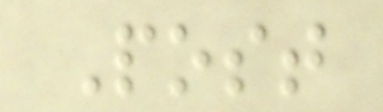Post
